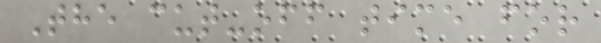The cut-off time for
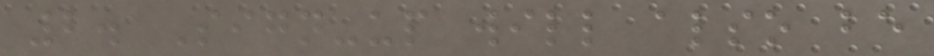2. Sign-up will also be
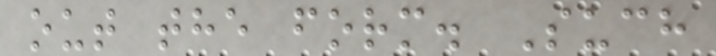out the form. Such
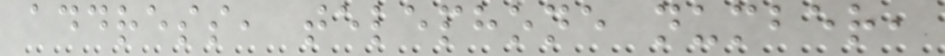address, telephone number,
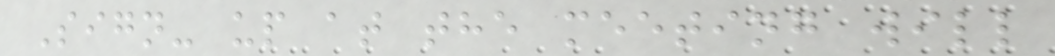Sign- up at the meeting will
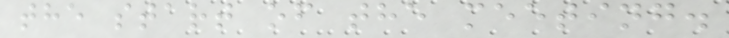the start of the meeting.
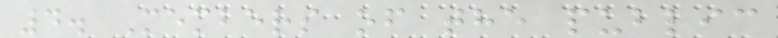4. Members of the public
